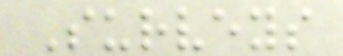Surveys
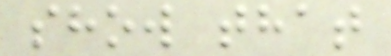show that
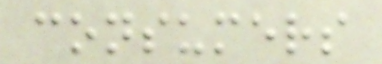consumers
